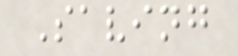Saving
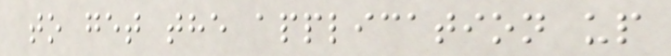to get the application up
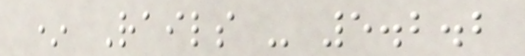* Rails - 5.2.2
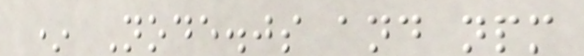* Node.js and npm
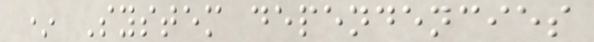* System dependencies
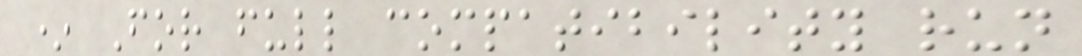* For full compatibility run
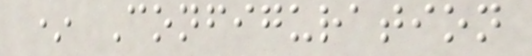* Configuration
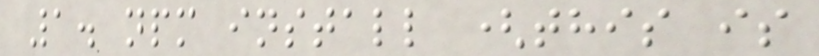1. npm install (this is
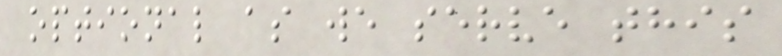optional as we serve this
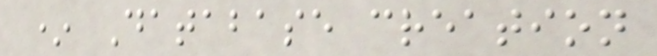* Database creation
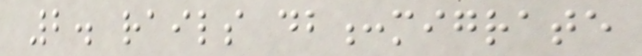2. rails db:migrate
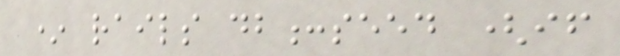* rails db:seed (if
